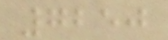7250
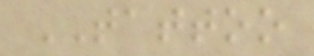TATTOO
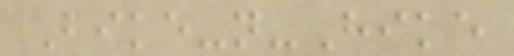Bike-n-Hike
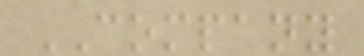COMPANY
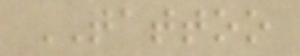TATTOO
